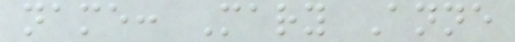name: Mary Anne
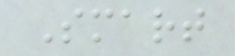Smart
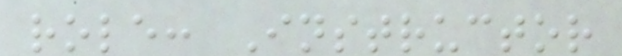role: Instructor
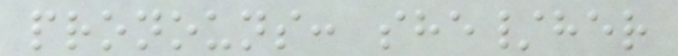pronouns: she/her
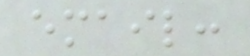email:
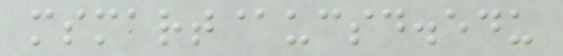msmart@ucsd.edu
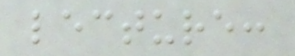lecture:
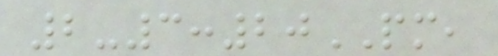2-3:20PM,
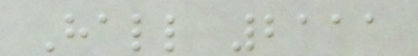Hall 2111
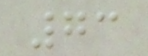73
